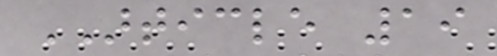ARTICLE 19
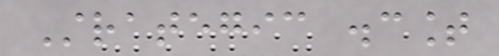Strategic discount
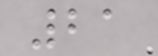21
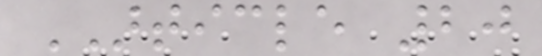ARTICLE 20
